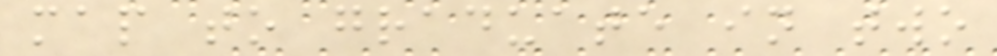map to graduate in two
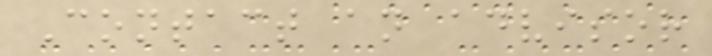Contact an advisor
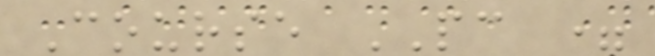Course PC =
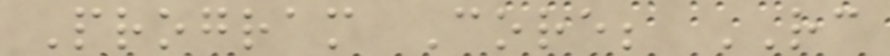Program Core; RC
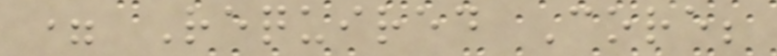= Required Core;
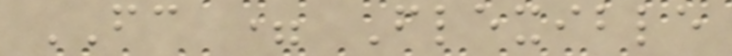FC = Flexible
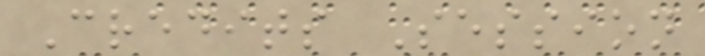Credits Session
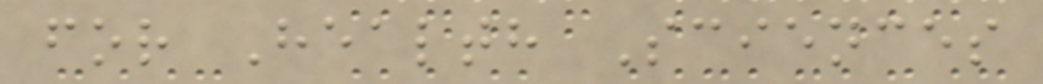for Health Sciences
